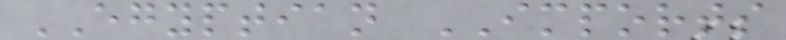EGYPTIAN IMPORTS
